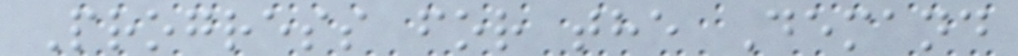Progress for the Demand
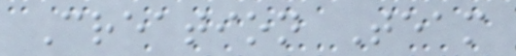Creation Team
